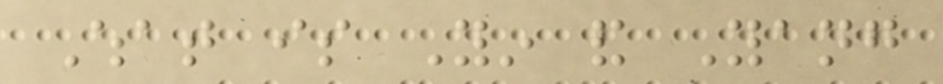What is Yin and Yang
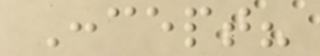Concept?
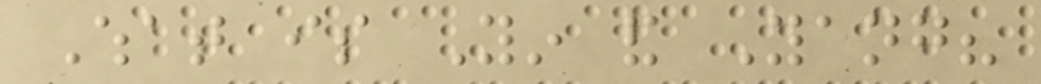What is Yin and Yang?
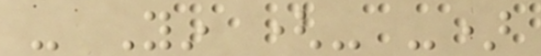- Yin (- -)
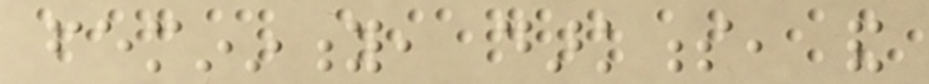femininity, darkness, and
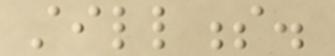stillness.
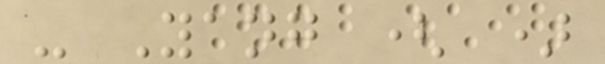- Yang ( )
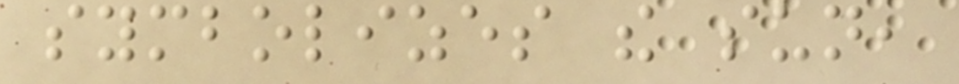symbolizes the sun,
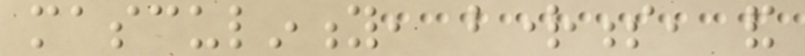masculinity, brightness, and
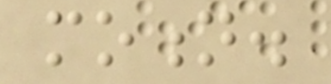motion.
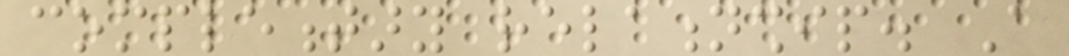complementary relationship. A
